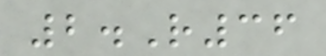2.R36
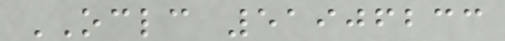OCLC 51906233
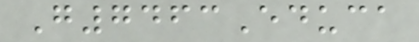G7463Educa
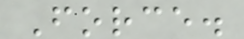Force.
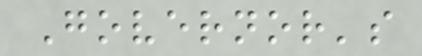Governor's
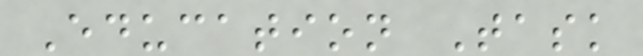Education Task
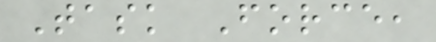Task Force,
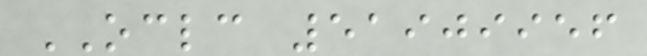OCLC 51909956
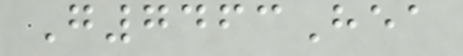G7463Hea
